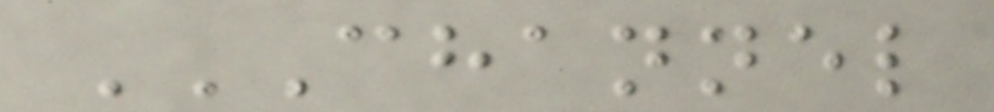CHANNEL
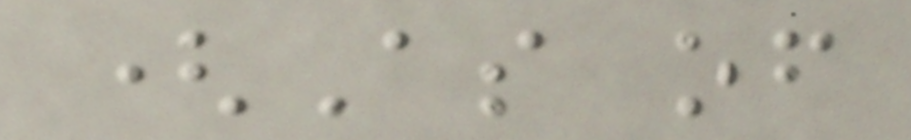(As of
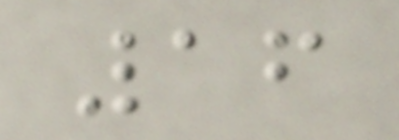16
